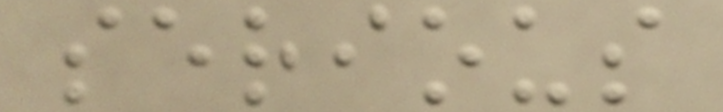serious
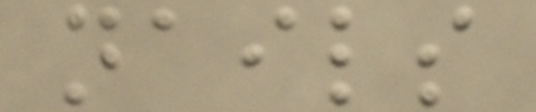nails
